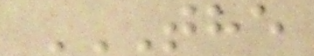THE
